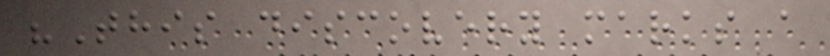"This discovery marks a
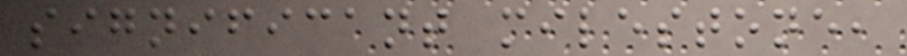significant milestone,
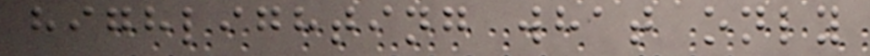highlighting what only
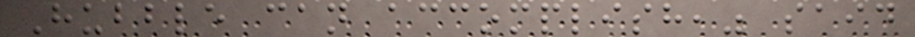Hubble can accomplish," said
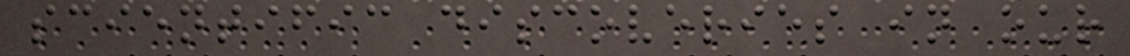scientific discoveries in our
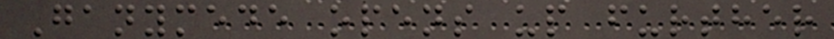Ganymede opens up further
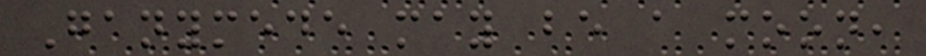Ganymede may be a moon,
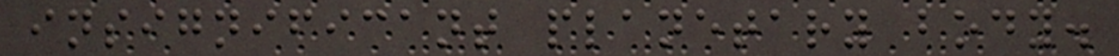insignificant planetary body.
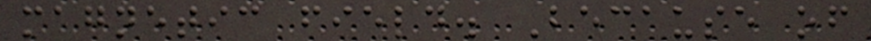magnetic field. Because of
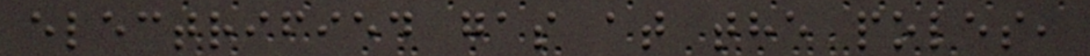electrified gas at the poles,
